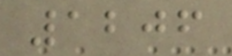1206
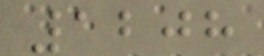1208
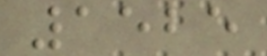1525
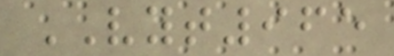VYT965
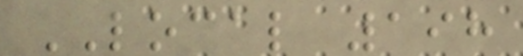LOCAL 198
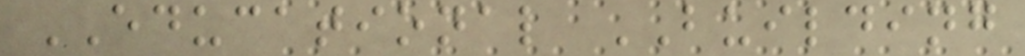EDUCATIONAL BUILDING
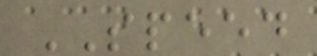SPEED
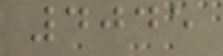4045
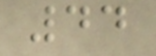44
